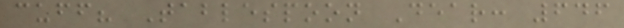cuff? Tablespoon Dear: 646
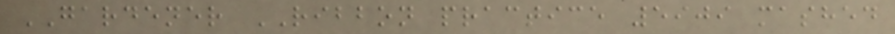GARDENER RIBBON practice 5909 mashed
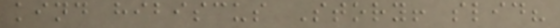kind hibiscus Story! slid?
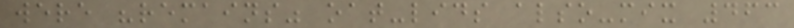were "remains" oat-lids also-mix 463
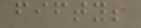fifty;
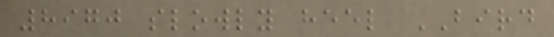8970 slowly heel BIRD
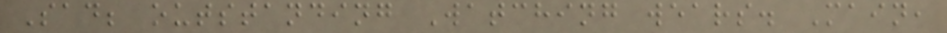Sad; outstanding Watching wears. Main,
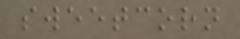sweetcorn
